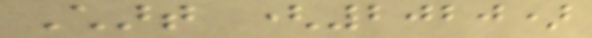Chart (2020)
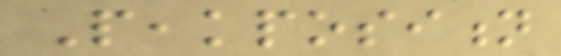Peakposition
